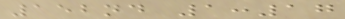152nd 1:17
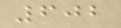602
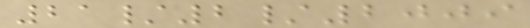21/2/2009
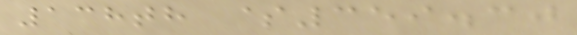138th $359.30
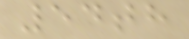54th
